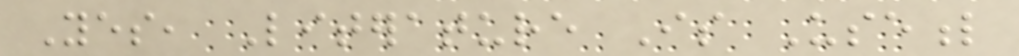Yes, Literature Is Useful
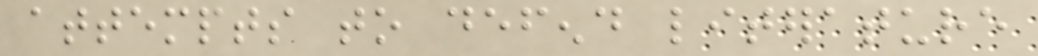attempts to defend literature
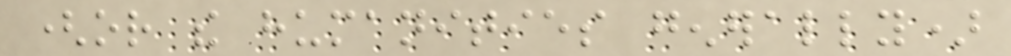(or the humanities generally)
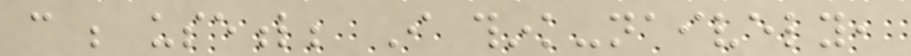can be useful; I think-naively,
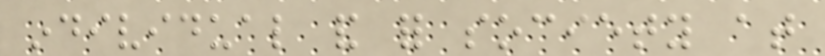individual and for society at
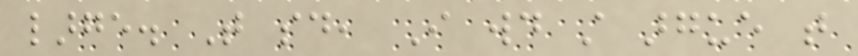large. That said, I would still argue that
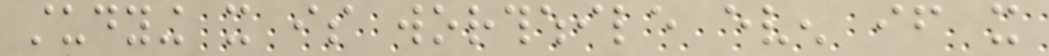studying it is worthwhile even if it
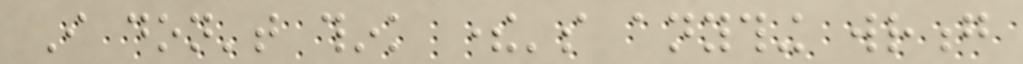I don't think there's anything wrong
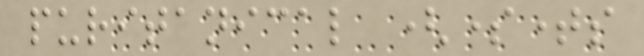puritanical (sometimes
